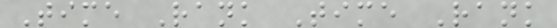Time Rank Time Rank
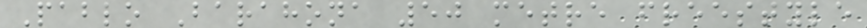Pablo Barahona 50 metre freestyle
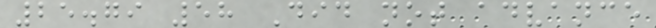25.79 58 Did not advance
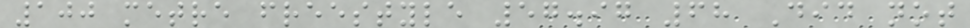100 metre freestyle 57.97 68 Did not
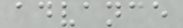advance
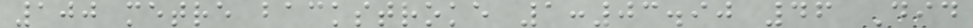100 metre backstroke 1:03.90 46 Did
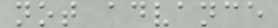not advance
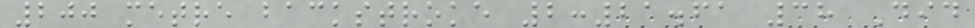200 metre backstroke 2:21.61 38 Did
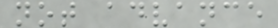not advance
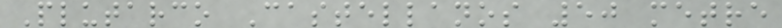Plutarco Castellanos 50 metre
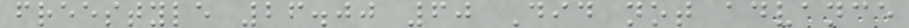freestyle 26.00 60 Did not advance
